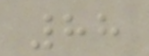88
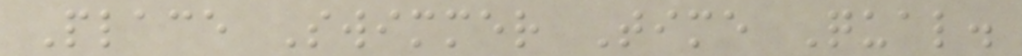Place Swimmer Time Qual.
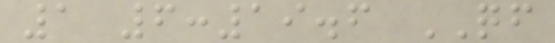1 6:19.6 QF
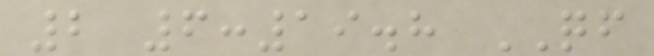2 6:19.8 QF
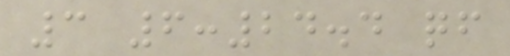3 6:24.4 qf
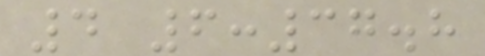4 6:37.8
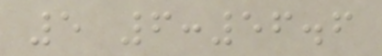5 6:56.6
